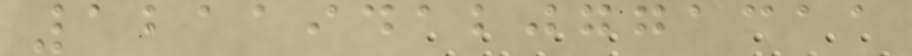121194120771311
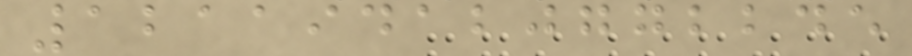121194120772245
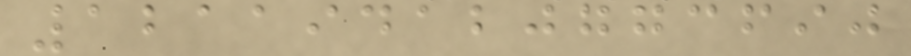121194120773690
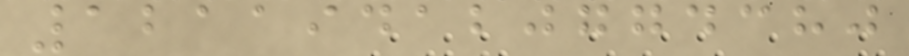121194120774380
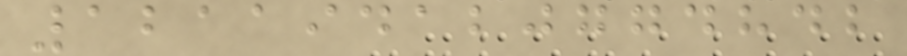121194120774842
